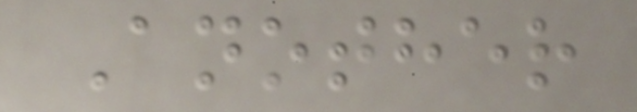Another
